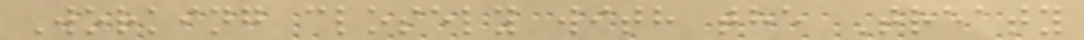Working closely with the Treaty
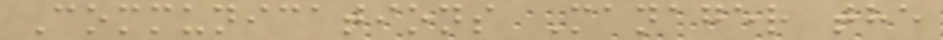Communications Manager the
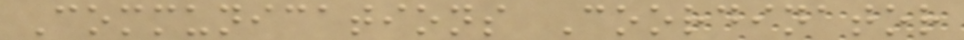Communications Coordinator
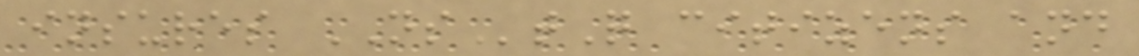insures NStQ citizens and
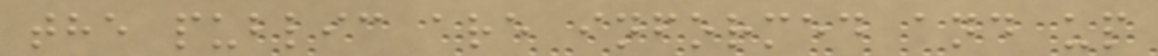the public are informed and up
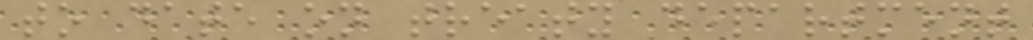to date on treaty department
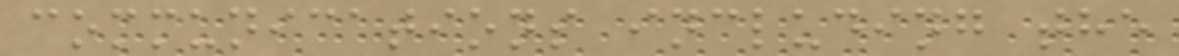communications including the
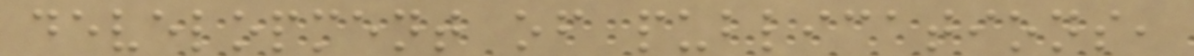development of publications,
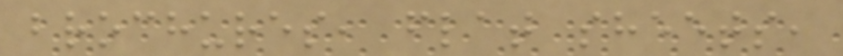brochures, flat sheets,
